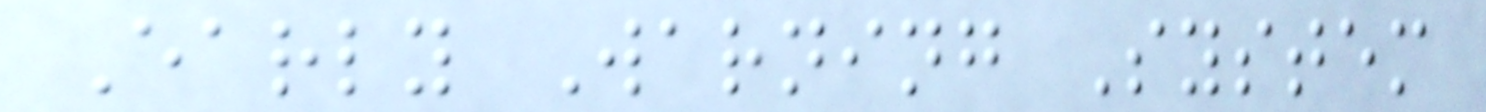Early Warning System
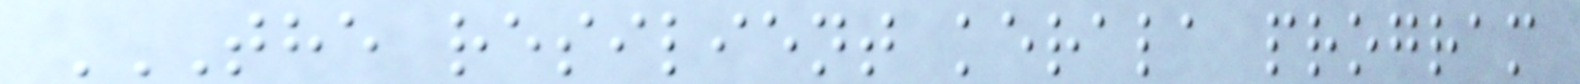THE RESILIENT KERALA PROGRAM
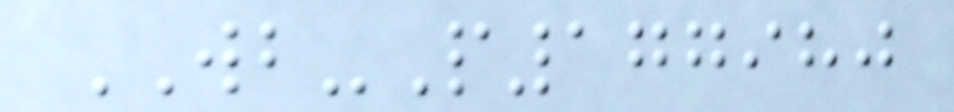WB-P177980
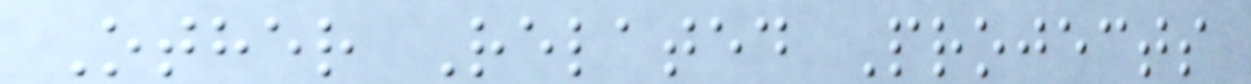Other Related Projects
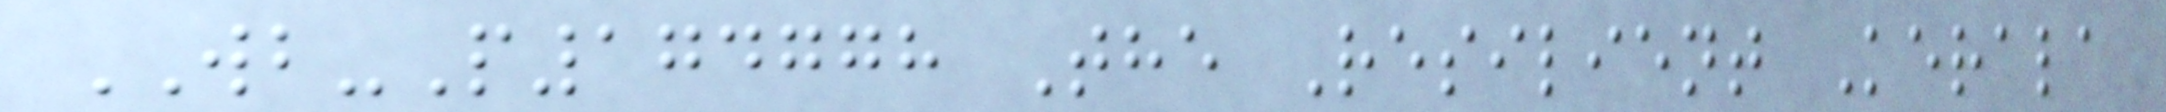WB-P174778 The Resilient Kerala
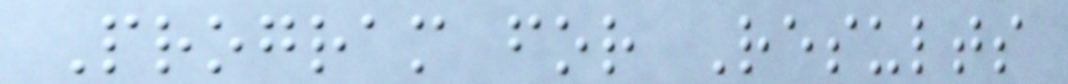Program for Results
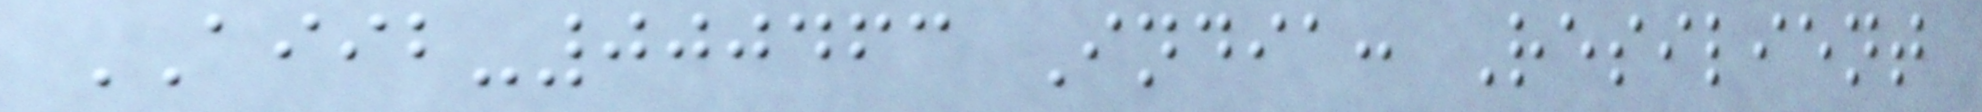AIIB-000463 India: Resilient
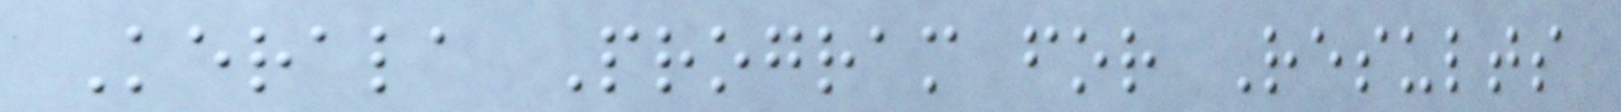Kerala Program for Results
